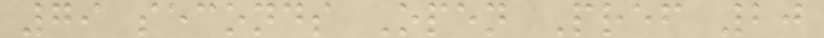79 seconds Open Pref 20
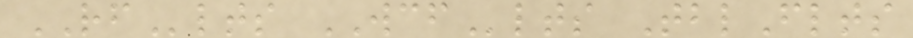RFlts WCFlts TblFlts
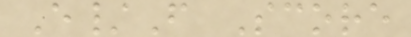E/F Score
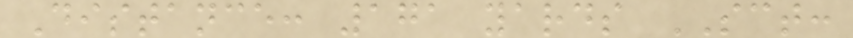Distance: 171 yards SCT:
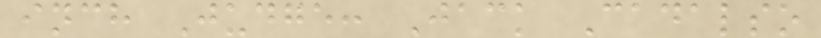inch Judge: Jack Cadalso
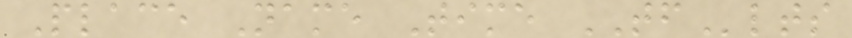Place Name Time TFlts
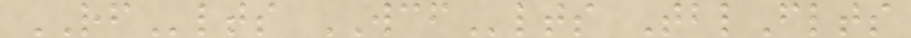RFlts WCFlts TblFlts
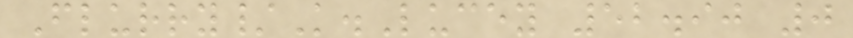Flurry/K.Lucey 52.90 0
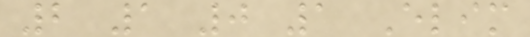2 1 0 1 Elim
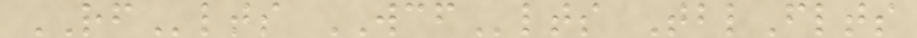RFlts WCFlts TblFlts
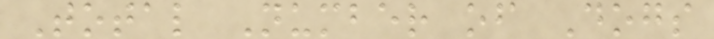Total Number of Dogs
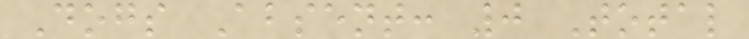Dogs Absent: 0 Total
